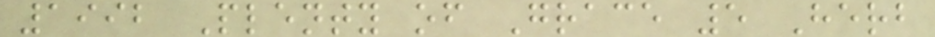1992 Plenty of Grace 5 Herb
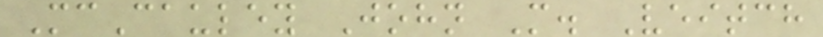McCauley John M. Veitch
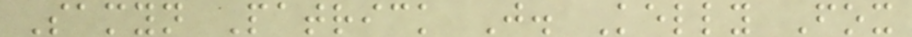Samyn Patrick J. Kelly Fox
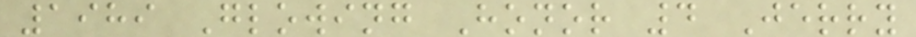1989 Glowing Honor 4 Jerry
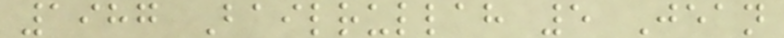1987 Bailrullah 5 Jean
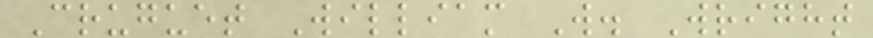Cruguet William W. Wright
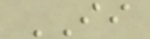II
